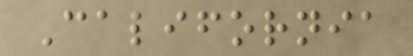California
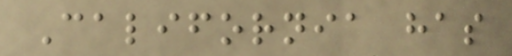California has
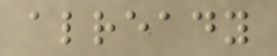already
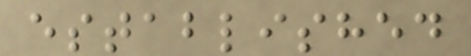established
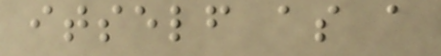itself as a
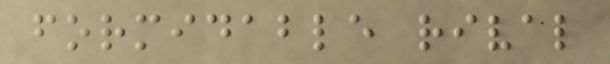formidable rival
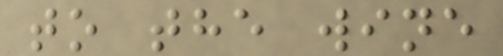to the wine
